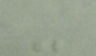-
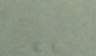-
